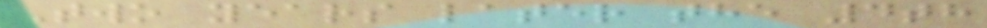Two years later the 4th
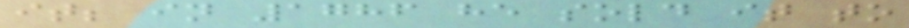it; in 1786 he sold it to
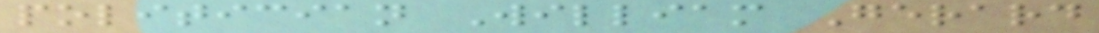politician William Gerard
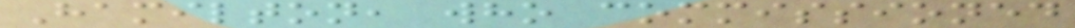Hamilton, who commissioned
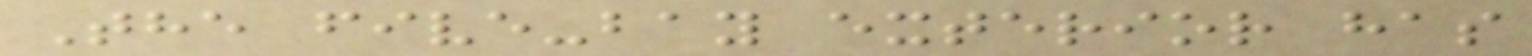The five-bay exterior has
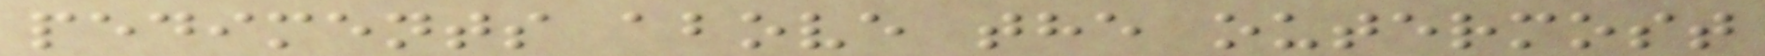pediments above the outermost
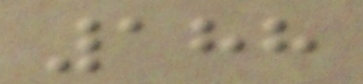188
